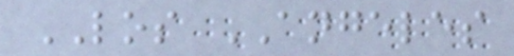LOS ANGELES
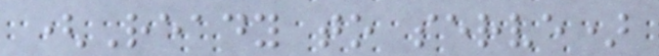(Ready to serve)
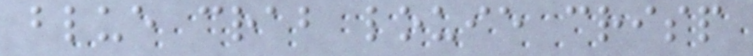blue crab louie crisp
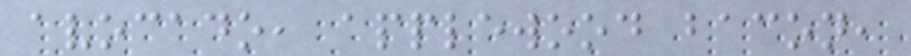avocado, applewood bacon,
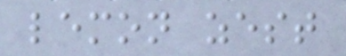lemon zest
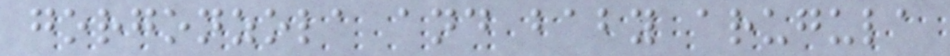gorgonzola and baby arugula
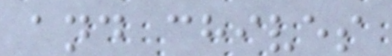and chives
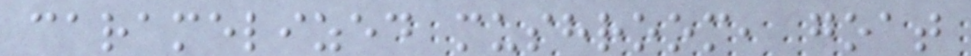caramelized mushroom, goat
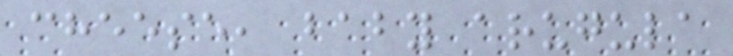cheese, baby arugula
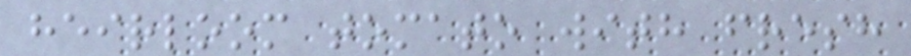heirloom tomato with fresh
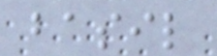basil
